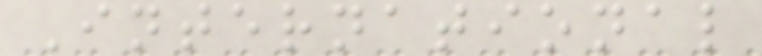International
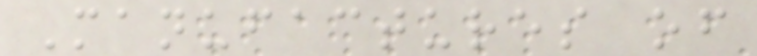Manufactures of
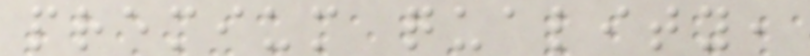premium quality,
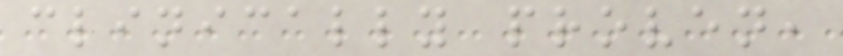clinically proven,
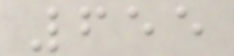655
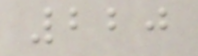220
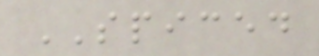SPICED
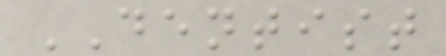DENTIST
